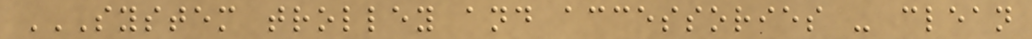SYSTEM TROLLEY AND ACCESSORIES - CLEAN
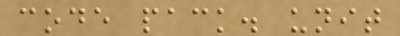code pack. unit
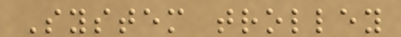System trolley
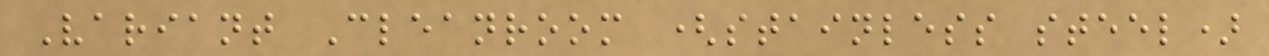Variant Cleanroom (stainless steel)
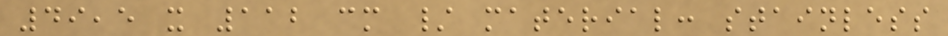49,5 x 112 cm / material: stainless
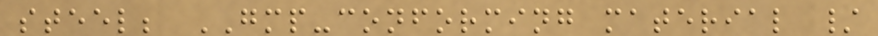steel; GMP-conforming material /
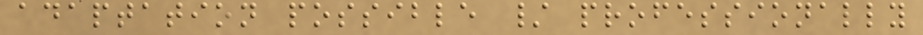adaptation possible / professionally
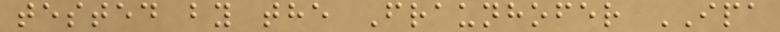tested by the Fraunhofer IPA
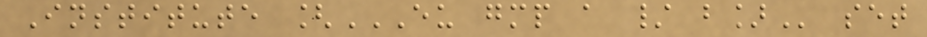Institute [EU GMP A / B] set
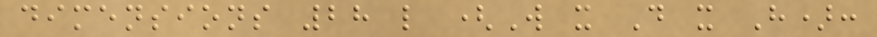dimensions 28 l (W x D x H):
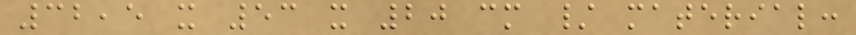32,5 x 53 x 20 cm / material:
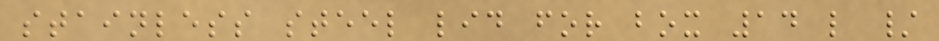stainless steel lid for box 14 l /
